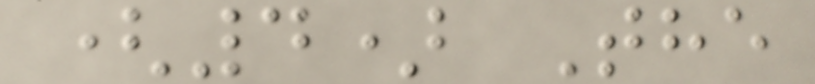(4) The
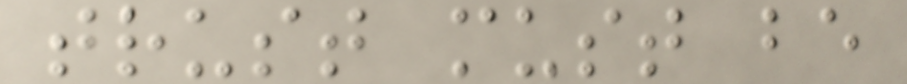trust must be
